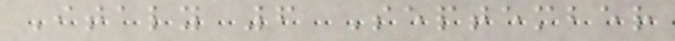Italy 6 September
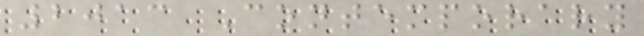2013 Contemporary
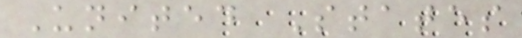United States
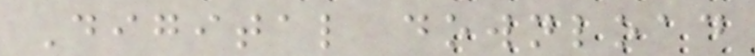Digital download
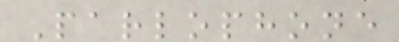Parlophone
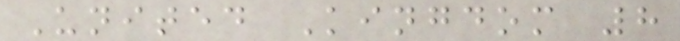United Kingdom 8
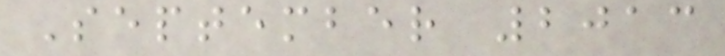September 2013
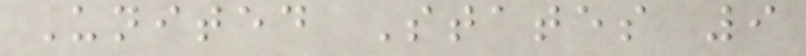United States 9
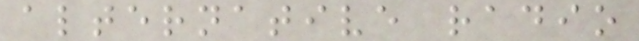alternative radio
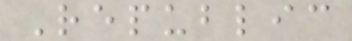Republic
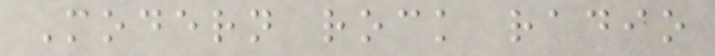Modern rock radio
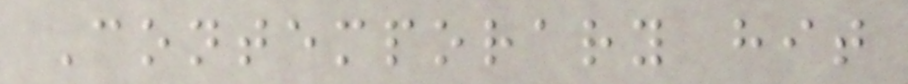Contemporary hit
